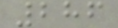286
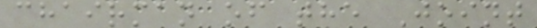chairman of the Joint
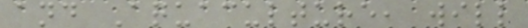and Aquaculture, will
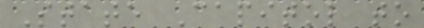State Capitol to
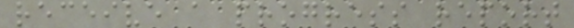receive a progress report
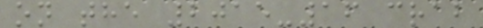on the 2015-16 crab
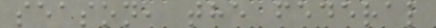season, the federal
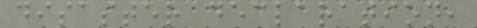disaster declaration,
